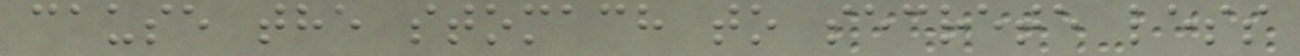cause the stomach to secrete less
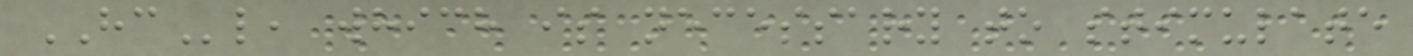HCl, which is necessary to stimulate
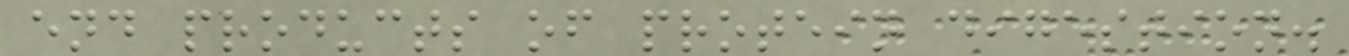end products of protein digestion.
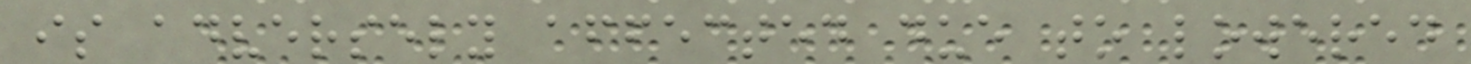is adversely affected due to lowered
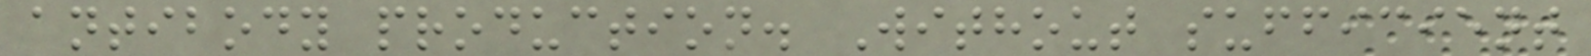antibody production. Without sufficient
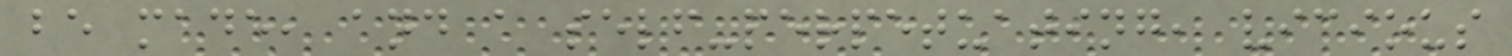be made, and a self-perpetuating, vicious
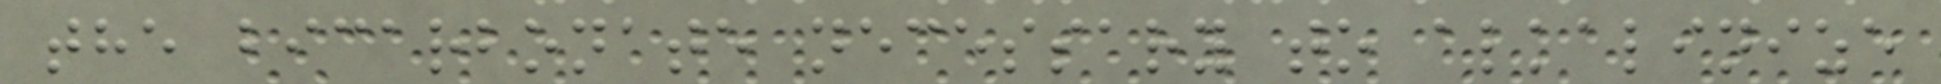the bicarbonate necessary to alkalinize
